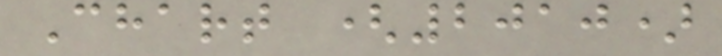Chart (2010)
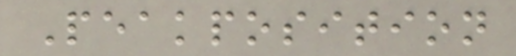Peakposition
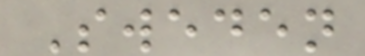Sweden
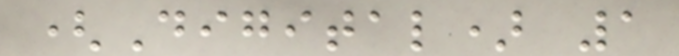(Digital) 1
